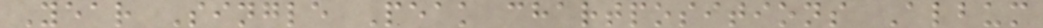Year Single Peak chartpositions Album
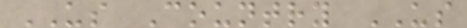US Country US
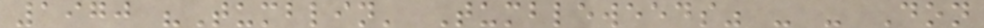1970 "Tumblin' Tumbleweeds" - - Don
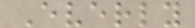Everly
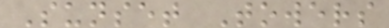Sunset Towers
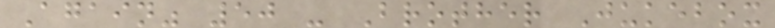Again" 50 - Brother Jukebox
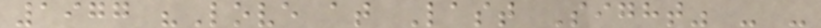1977 "Love at Last Sight" - -
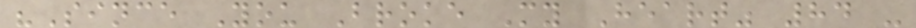"Since You Broke My Heart" 84 -
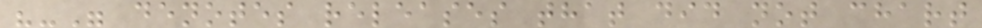"-" denotes releases that did not chart
